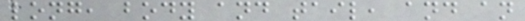long, body and tail, and an
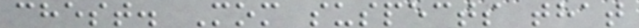chest. Mom suspects that
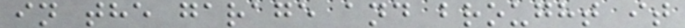in the garage and brought it
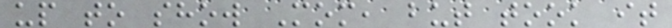up to show Mom, but took it
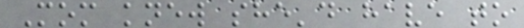Mom knew she'd have to
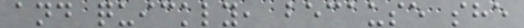and quickly, because she
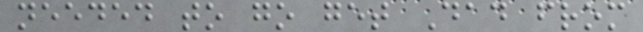needed to go get Dad from
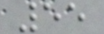55
